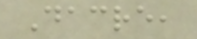Dacre,
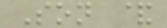Son &
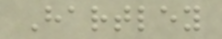Hartley
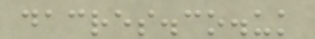dacres.co.uk
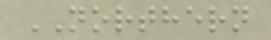NORTHERN
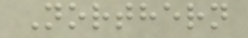Northern
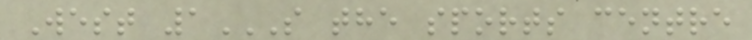West 1S THE SPORTS CENTRE
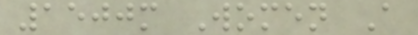1500m Women A
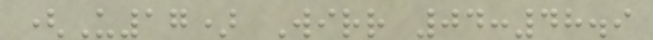(U17) Wirr 04:48.9
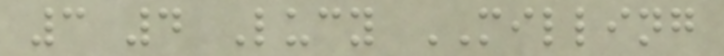3 4 Lucy MILLING
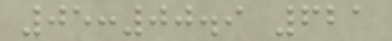05:00.9 621
